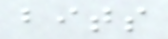bits
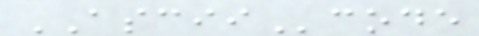ASCIIcode
